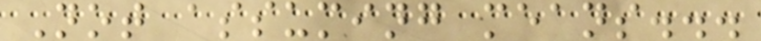Not assuming means...
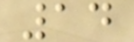14
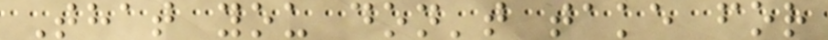That you don't take for
